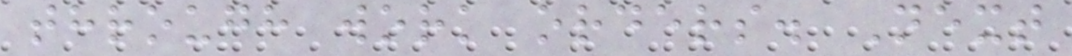through work orders. Next
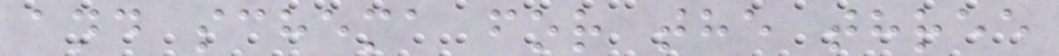and schema for the three
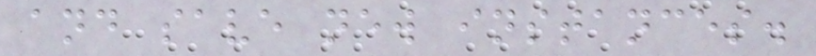and save new instances.
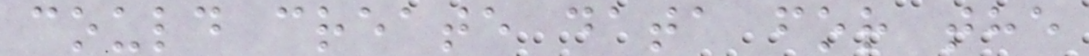could create data for the
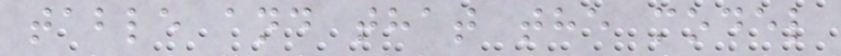table and that the model
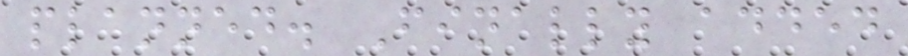planned. Finally added
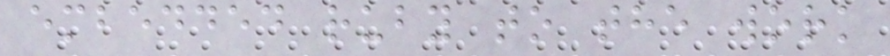embedded ruby to the work
